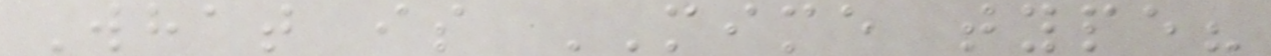What is MIME type?
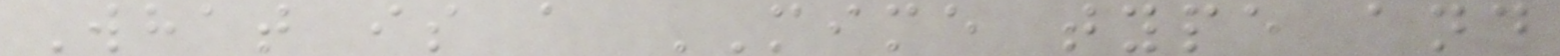What is a MIME type and
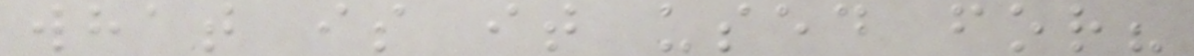what is it used for?
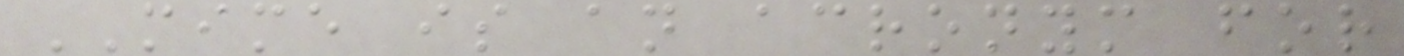MIME is an acronym for
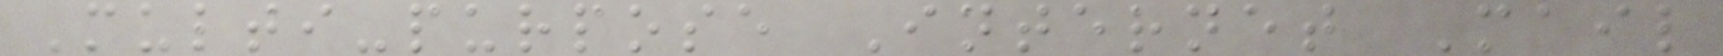Multi-purpose Internet Mail
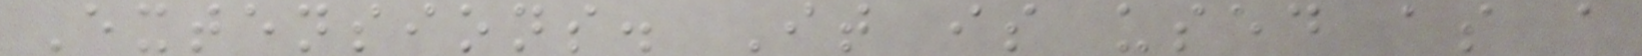Extensions. It is used as a
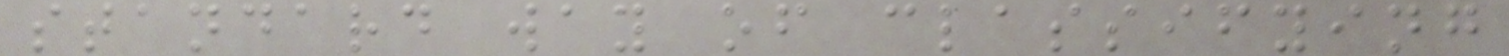standard way of classifying
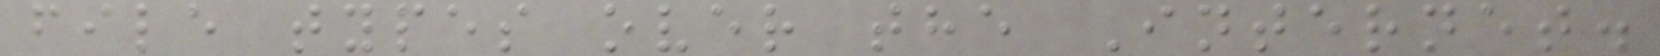file types over the Internet.
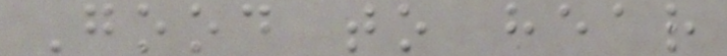Good to hear
